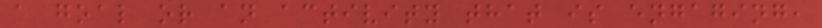a goal or an activity that is engaging,
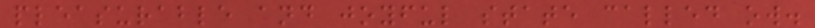pleasurable and joyful state called ow.
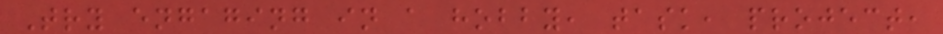Try engaging in a hobby, task, project,
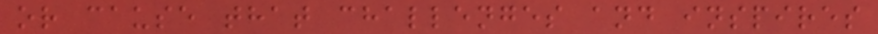or cause that challenges and inspires
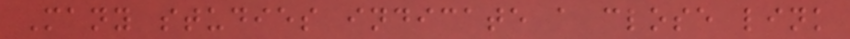Many studies indicate a close link
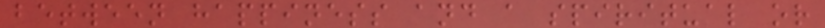between happiness and a spiritual or
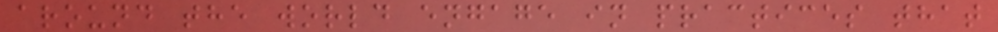around the world engage in practices that
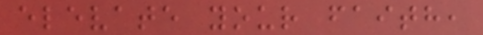elevate your faith,
